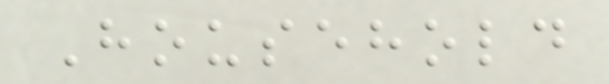Household
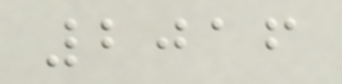2016
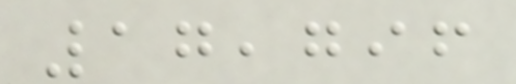17,796
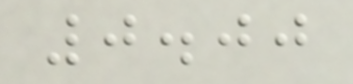0.00
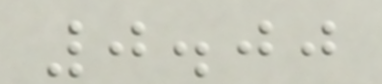0.00
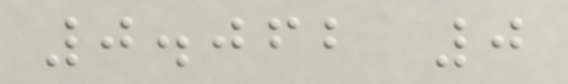0.062 0
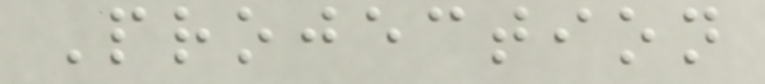Projection
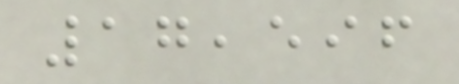17,596
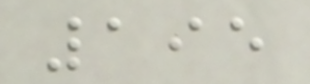195
